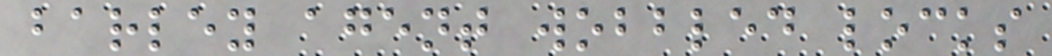barley agent wobbled locks
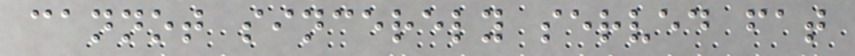cannot sincerely served fat
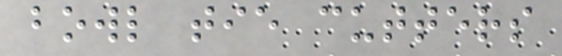bowl tie cutters
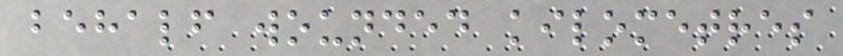behalf wounded kilometres
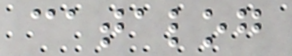catalog
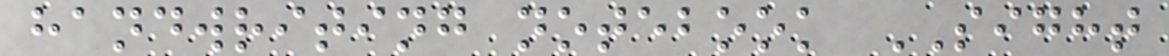handwriting notebook SIGHT
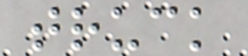truck
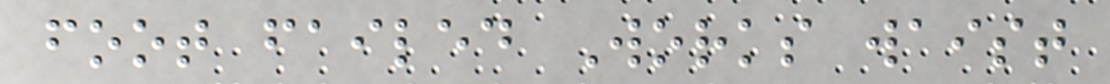foot failed Works waist
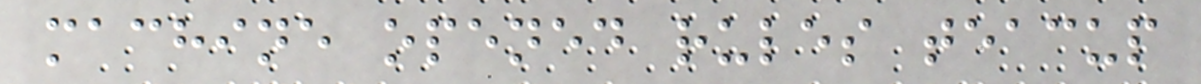machine opened rules teacup
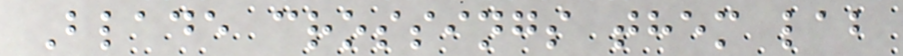Blade crossings them lab
